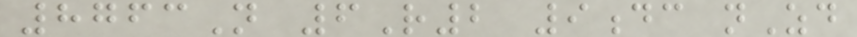8763N 6R2 9dc nZd
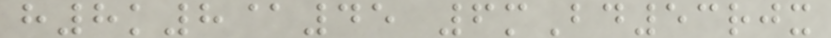h8k8@45 6mBd53rjx
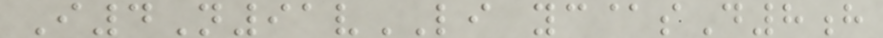I4N91vLI yc@sD8h
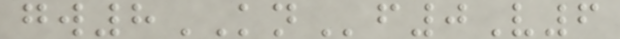gw8KNf0V6
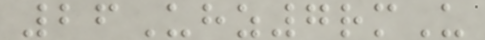26Uhz7rmU
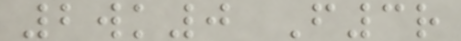2wk0 F3r
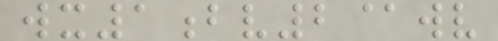wx1bv2@wv
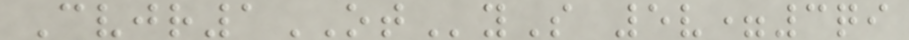Cvjr1OTyS 5v=3qi
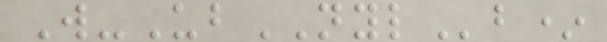W-UbNYLb*
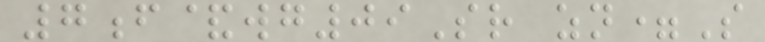7f&wg09Sr zn=S
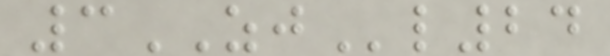3ZJl24
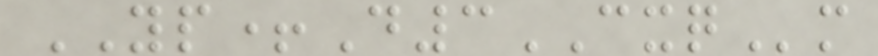YP+D3CXQm
